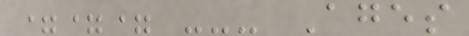=== --- Ages
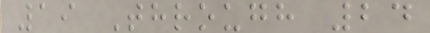19 Through 24
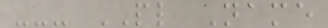--- PL Name
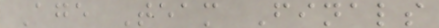Age Team Finals
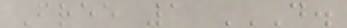Free 1 D.
